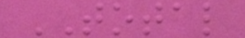TOTAL
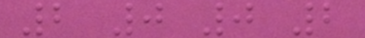2 0 0 2
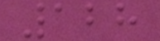128
